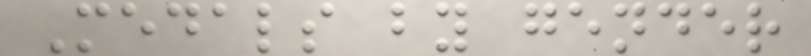Medals by gender
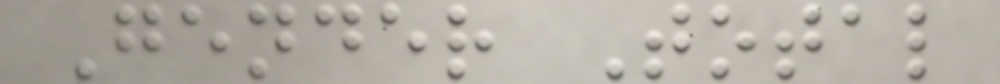Gender Total
